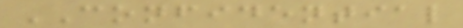CONFIDENTIAL
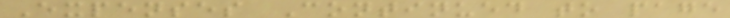Expenses Continued to page
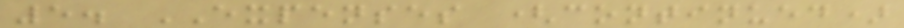5. EXPENSES (continued)
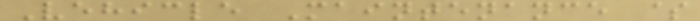Vehicle Maintenance $
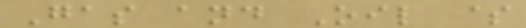Gas and Oil $
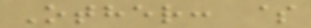Other: $
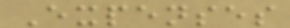Expenses
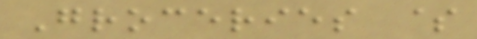Groceries $
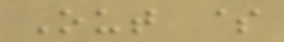Out $
